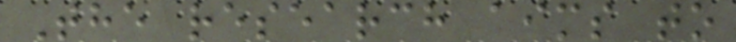The research aims to
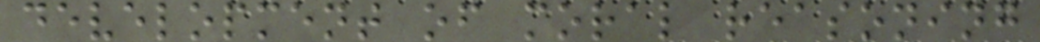development of moral reasoning
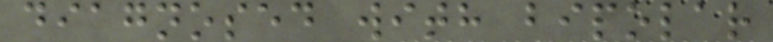diagnosed with bipolar
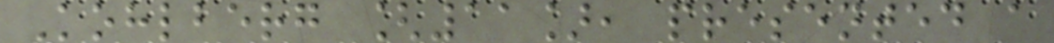Kohlberg [11], presented a
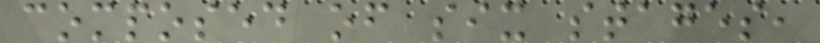composed of six stages,
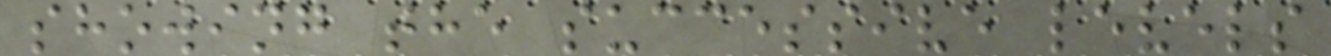showing the successive levels
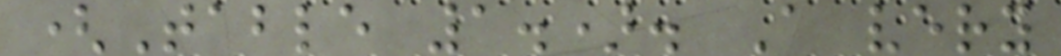(Table 1.). A very
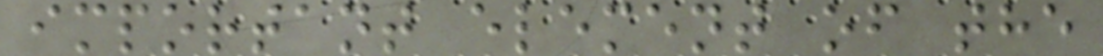important element of the
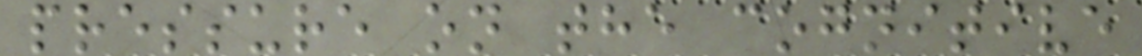pressure on the cognitive
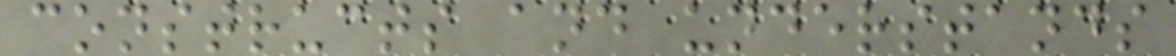constructs and understands
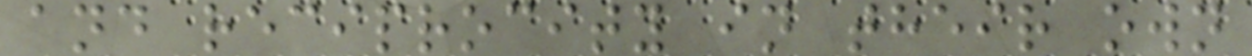and reciprocity in their own
